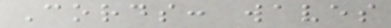Cords: waves
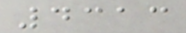4313
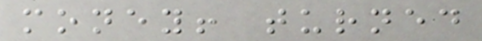money! turned
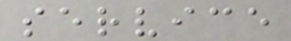service
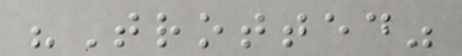"Trotted"
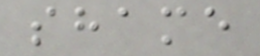shame
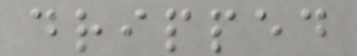dripped
